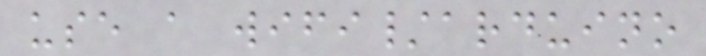use a wifi/arduino
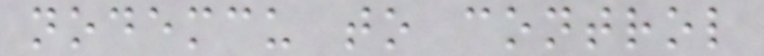nodemcu to control
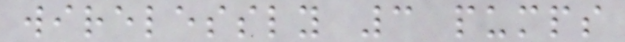wirelessly 3 pumps
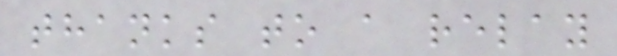thanks to a relay
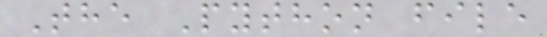The Python file
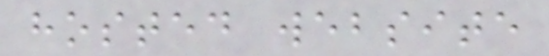hosted website
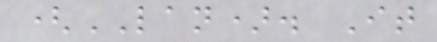(LAN). It
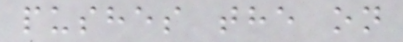pushes the on
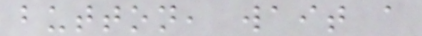button, wait a
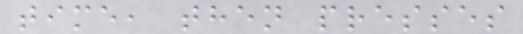time, then presses
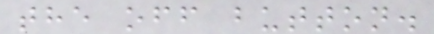the off button.
